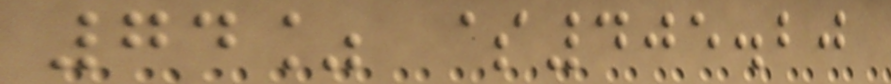74% $405.20
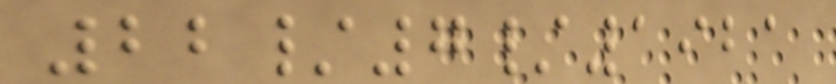22/7/1921
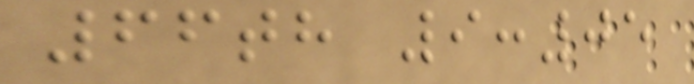66th 9:05
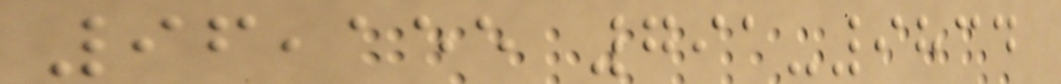96,155 791-9834
